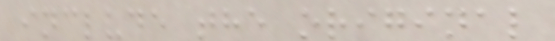include the original
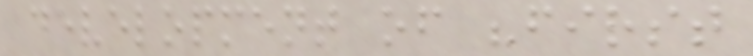development of "first
